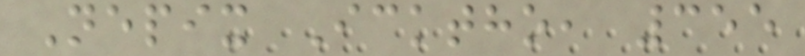Nepix Icktho, 355
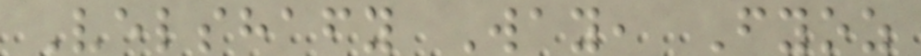Velshafy Way, Fyoz
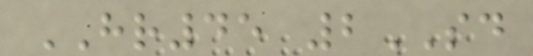HR45 2SD
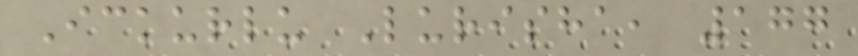Ickurlu Lurisha, 177
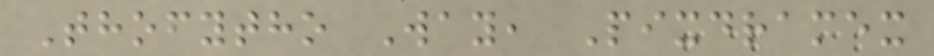Thofytho Way, Pixdramex
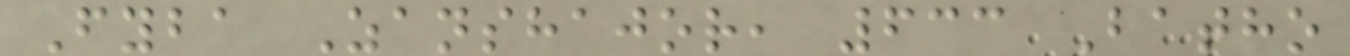Fyba Zanshajor, 633 Batho
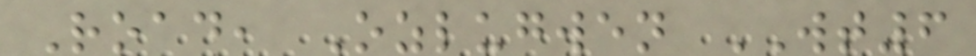Road, Ozlugwen WT6
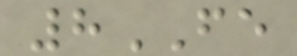8FE
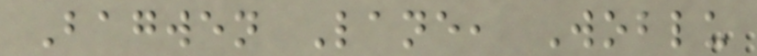Bagwen Lane, Woblu
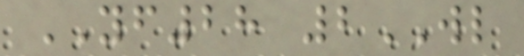YF28 2WL
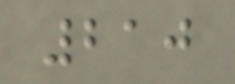210
